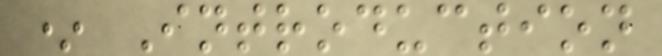* Introduction
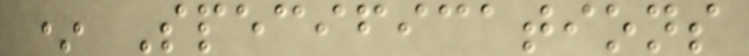* Specifications
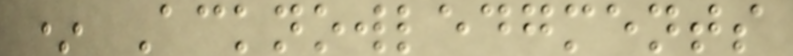* Acknowledgments
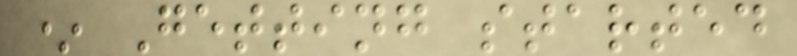* Getting started
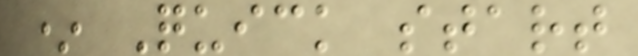* Quick start
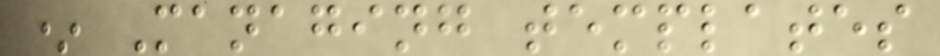* Managing templates
